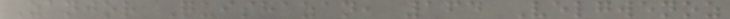Zanjor Quishazan, 164 Velgwenoz
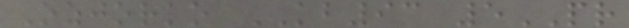Ozjorko KB93 5PR
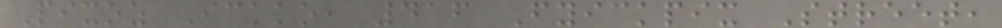Pixoz Ickko, 416 Fyickpix Street,
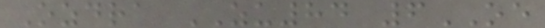Ozdra ZU84 6OE
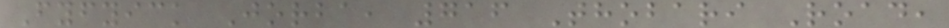Fyfyick Jorba, 716 Thobari Road,
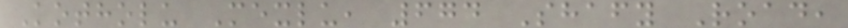Kotholu Mexlu, 674 Shafy Road,
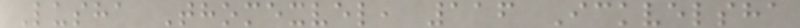Lusha Thomexvel, 116 Ickvelsha
